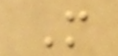M
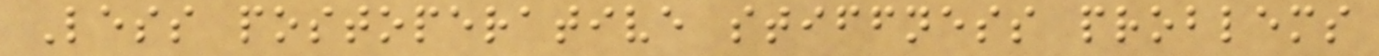Less postoperative stiffness problems
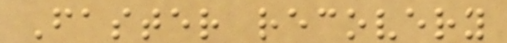Faster recovery
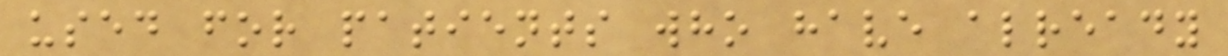used for patients who have already
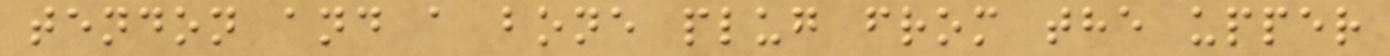tendon and a bone plug from the upper
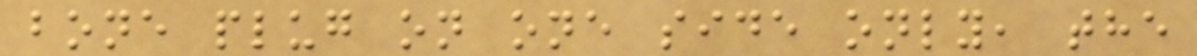bone plug on one side only, the
